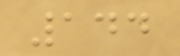144
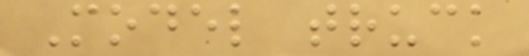Model truck
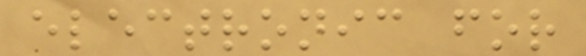electronic for
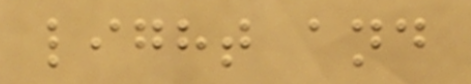light and
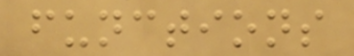functions
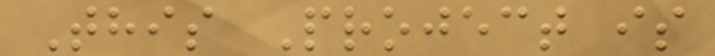This Project is
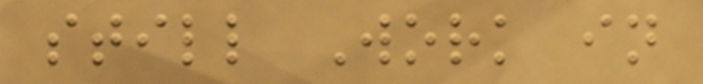still Work in
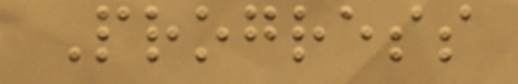Progress
